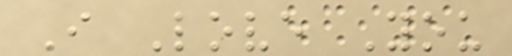I Love You
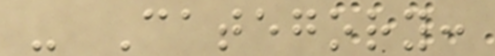- Category:
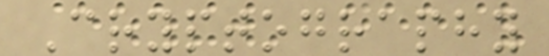Cryptography
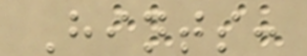Hints:
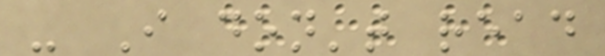- I don't read
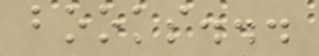books...
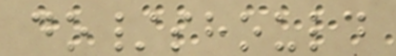do/should
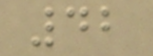42
